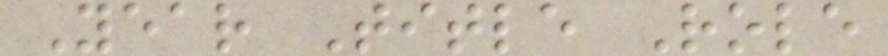Year Title Role
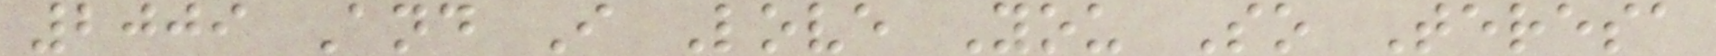2009 And I Love You So Teresa
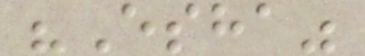"Esha"
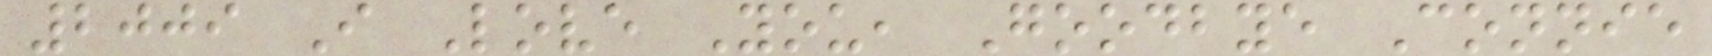2009 I Love You, Goodbye Connie
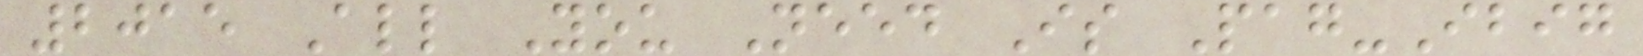2015 All You Need Is Pag-Ibig
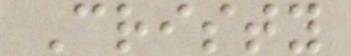Cristy
